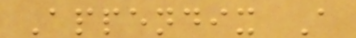Appendix A
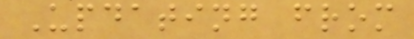Updating from
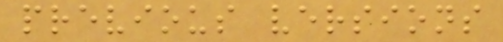previous versions
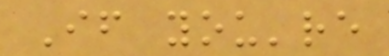If you're
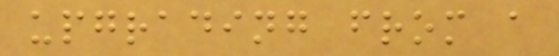upgrading from a
